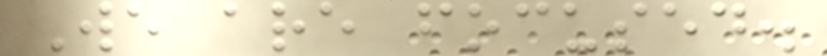We are focused.
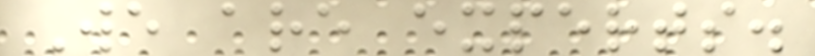We are experts.
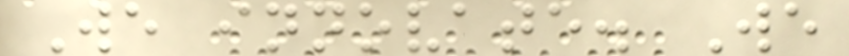We innovate. We
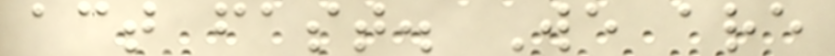act fast. We are
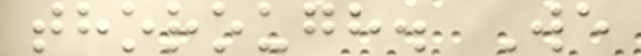thorough. We
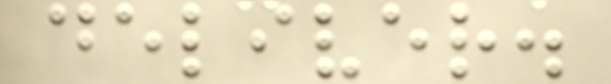deliver.
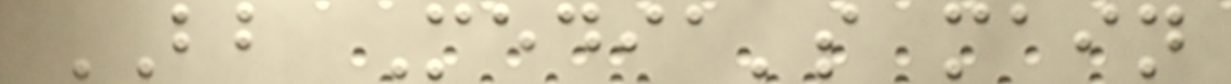BB Media's main
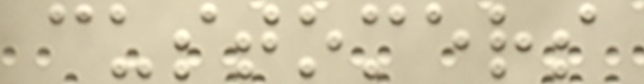customers
